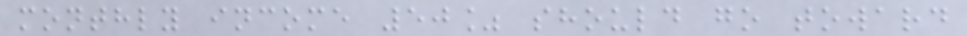monthly income 50% should go toward
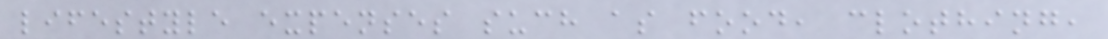lifestyle expenses such as food, clothing,
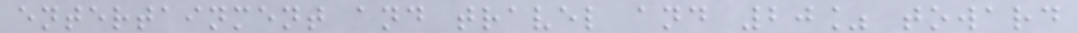entertainment and travel and 20% toward
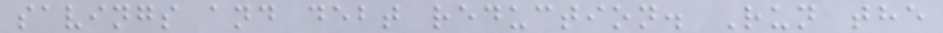savings and debt reduction. Run the
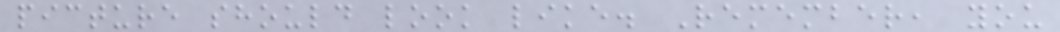picture should look like. Remember, you
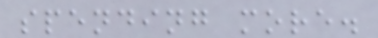spending more.
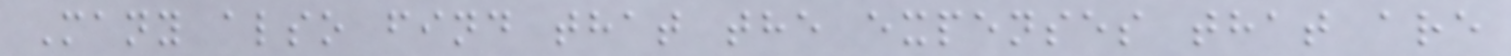Many also find that the expenses that are
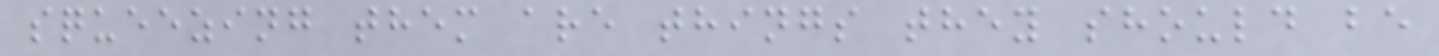squeezing them are things they should be
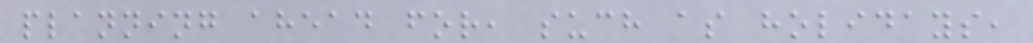planning ahead for, such as holidays,
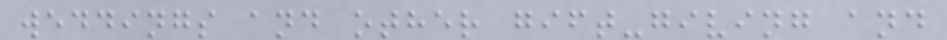weddings and other gift-giving and
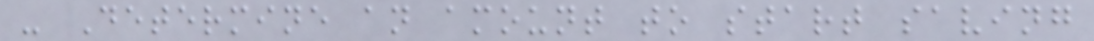- Determine an amount to start saving
